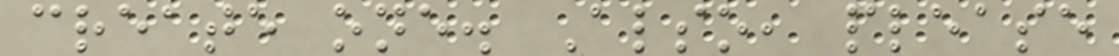create one. Also, please
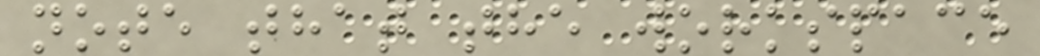note that the workspace
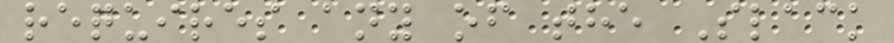requires any of the Slack
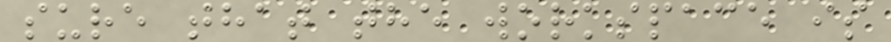sure that the workspace is
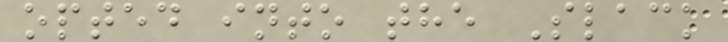opted into the Slack
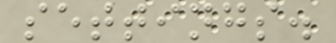settings.
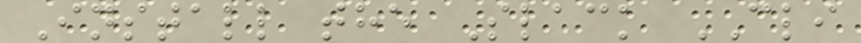Install the Slack CLI
